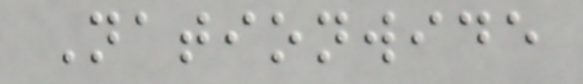Nationwide
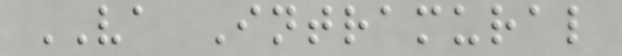VA Intramural
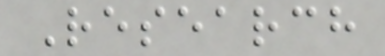Research
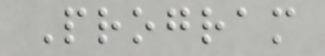Program
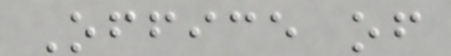Office of
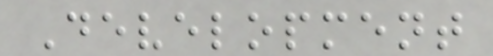Development
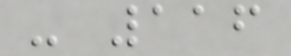- 116
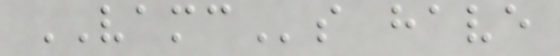VAMCs have
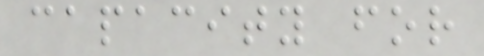capacity for
